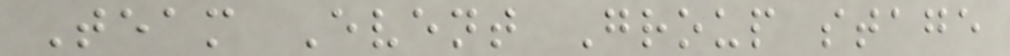Team Event Group stage
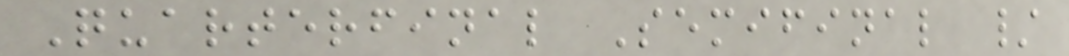Quarterfinal Semifinal /
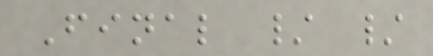Final / /
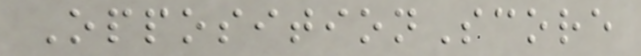OppositionScore
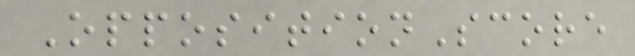OppositionScore
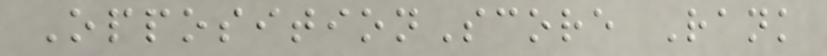OppositionScore Rank
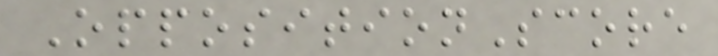OppositionScore
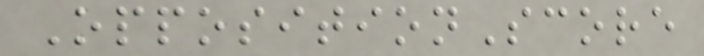OppositionScore
